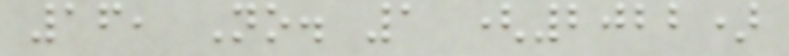16, No. 1 (2022)
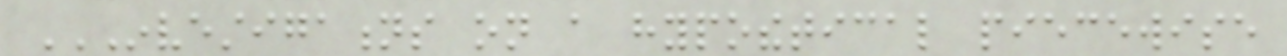INVESTIGATIONS ON A HYPOTHETICAL PIECEWISE
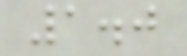1.0
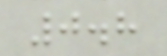0.8
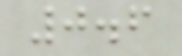0.6
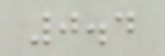0.4
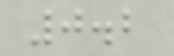0.2
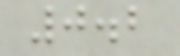0.2
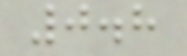0.8
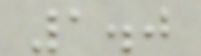1.0
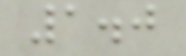1.0
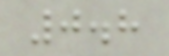0.8
